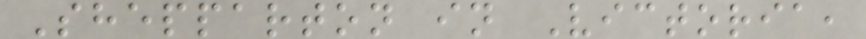Shepparton in Victoria,
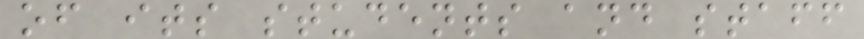of its students and staff
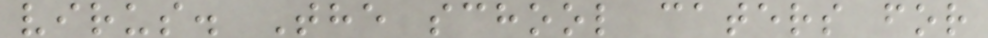virus. The school caters for
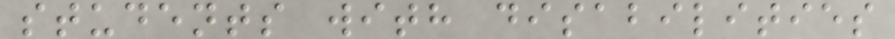students with disabilities
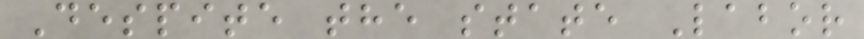Despite the state Labor
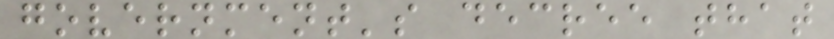government's decree that
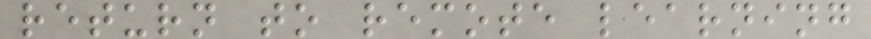return to remote learning
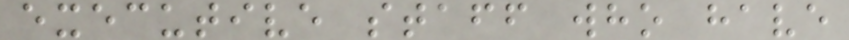executive staff who have
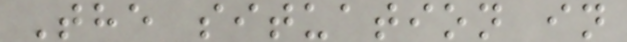The situation in
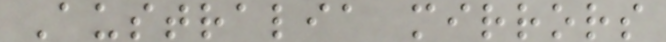Australia mirrors
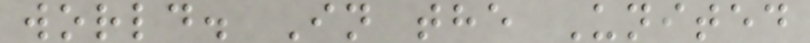world. In the United
